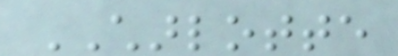CHARLOTTE
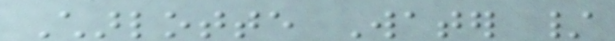Charlotte Water /
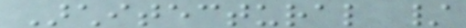Architectural /
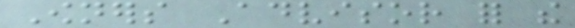Owners Advisor for the
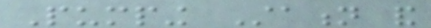Pumping Station and
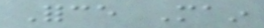Force Main
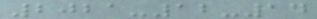2021-12-14
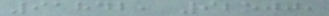91842, 92500,
